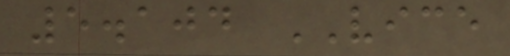5.104 VICE
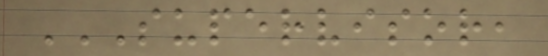SUPERVISOR,
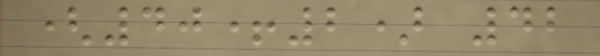(40+2) 42
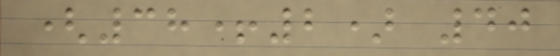(38+2) 40
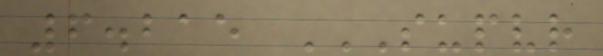6.215 SUPVR
